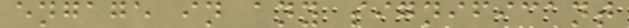engage in any significant
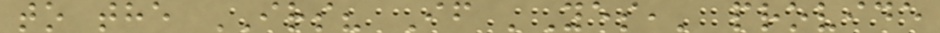to the IRS? If 'Yes,' provide
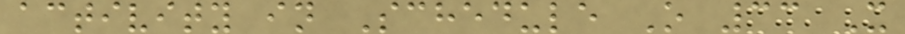activity in Schedule O 33 X
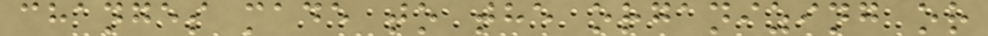changes made to the organizing or
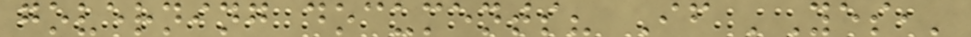governing documents? If 'Yes,'
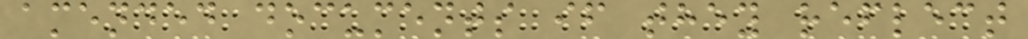amended documents if they reflect
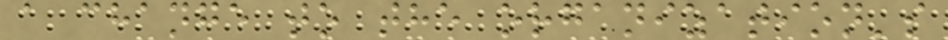a change to the organization's
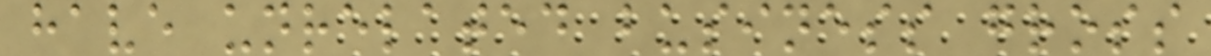have unrelated business gross
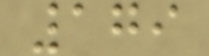179
